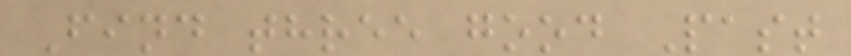Find three good Past
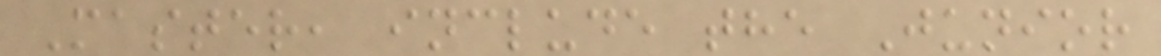Master, include the Junior
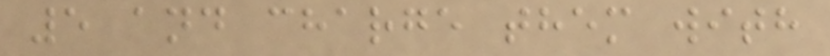5 and charge them with
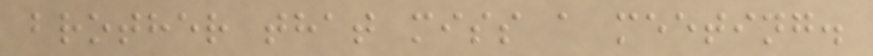brother that miss a meeting.
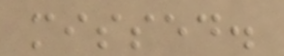missed.
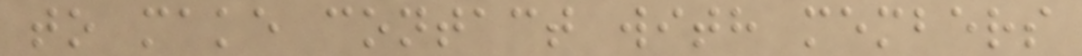to make contact with members
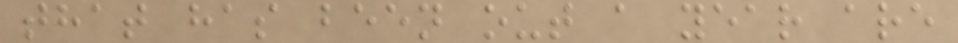that has been out a year are
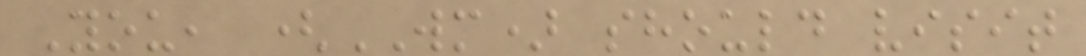You, (WM) should visit
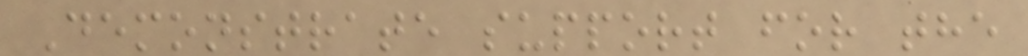Demonstrate support for the
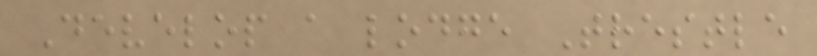Develop a lodge Trestle
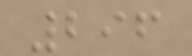296
